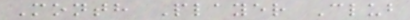Month Player Club
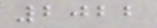2022
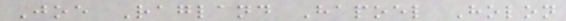Joe Ragland Hapoel Holon
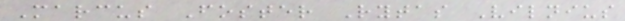Marcus Foster Rytas Vilnius
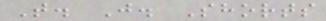T. J. Shorts
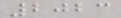2023
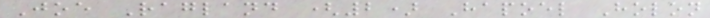Joe Ragland (2) Hapoel Holon
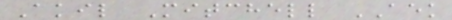Akil Mitchell AEK
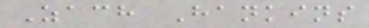Zach Hankins
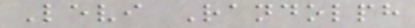Levi Randolph
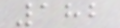182
